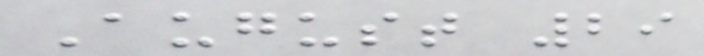August 29
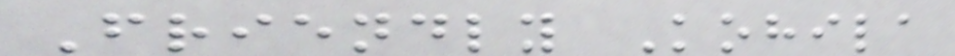Friendly Kohila
